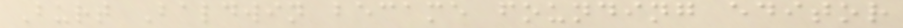Burt Baldwin became founding editor
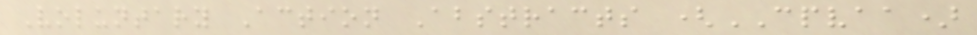Voluntary Action Abstracts (CPVAA)
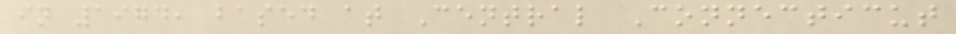in 1974, based at Central Connecticut
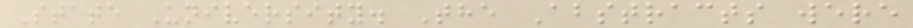State University. The Abstracts were
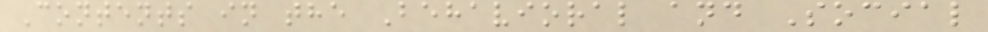Contents in the Behavioral and Social
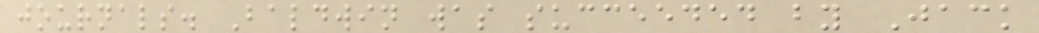journals. Baldwin was succeeded by Jack
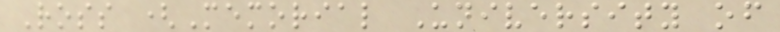Ross (Memorial University of
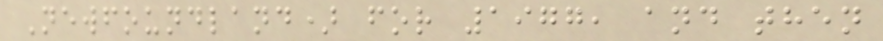Newfoundland) for 1977, and then
